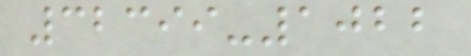32399-1022
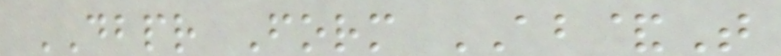DBPR Form AB&T
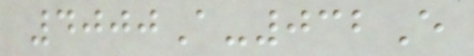4000A-032E
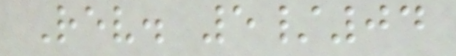Rev. 5/04
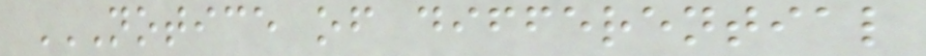NOTICE OF DIFFERENTIAL
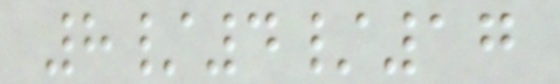8/4/17
